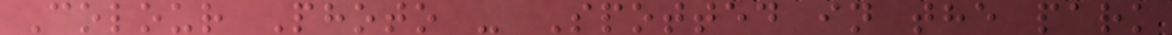Colour Photo - Spotted in the park
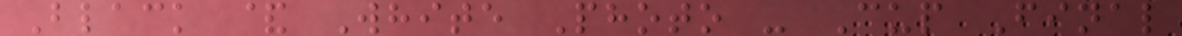Black & White Photo - Cup Final
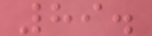89.
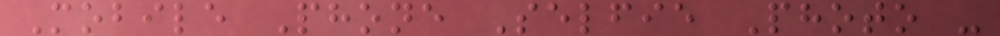Mobile Phone Selfie Photo -
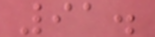91.
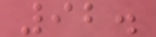92.
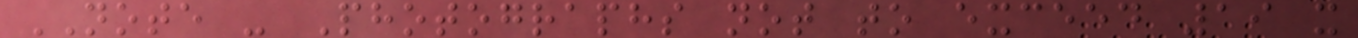NOTE - Photographs not to exceed 19 x
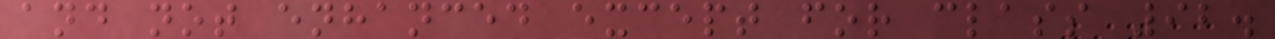and not enhanced except for class 92.
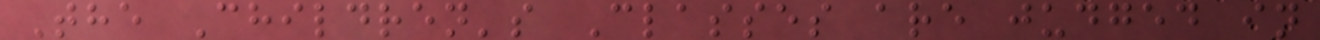The Children's Classes are judged in
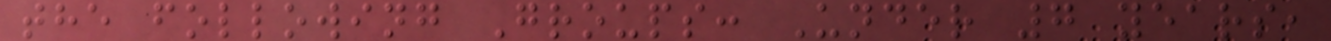the following Groups: Under 7 years,
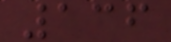136
